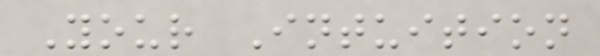Your Intuition
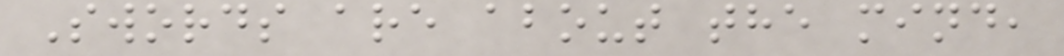Swords are about the mind,
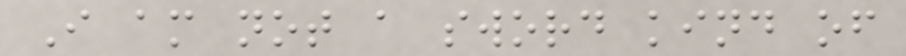I am not a sword kind of
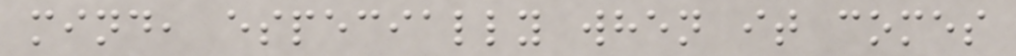mind, especially when it comes
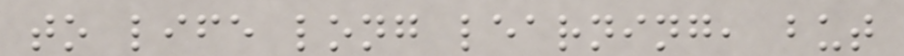to life long learning, but
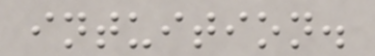intuition.
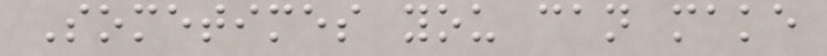Sometimes you can make
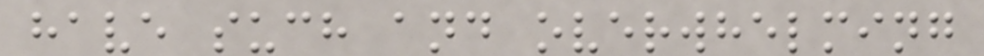have such and overwhelming
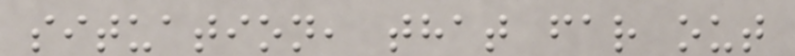situation, that far out
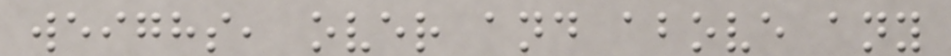weighs, over and above any
